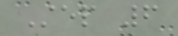Step 6
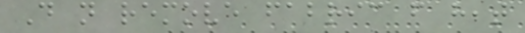Do not remove fabric from heat
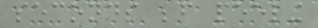seconds before peeling
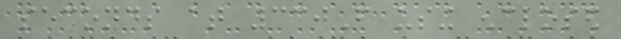seconds at 330F using enclosed
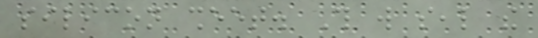silicon sheet. This will seal the
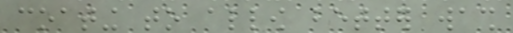coating to allow better wash
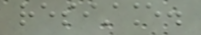resistance.
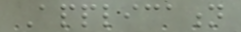Application
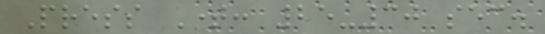Press Time: 25-30 sec.
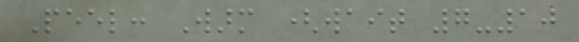Peel: Warm (wait 7-10
